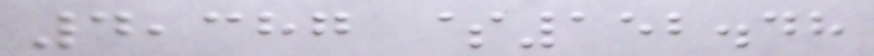4,387 $152.48
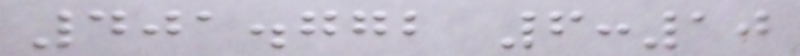401.772 6:10
